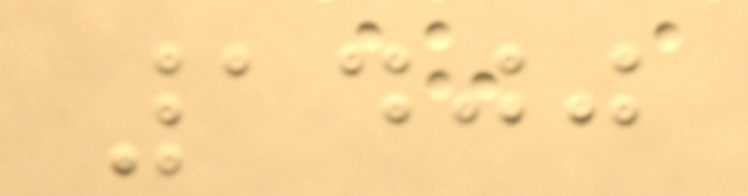1400
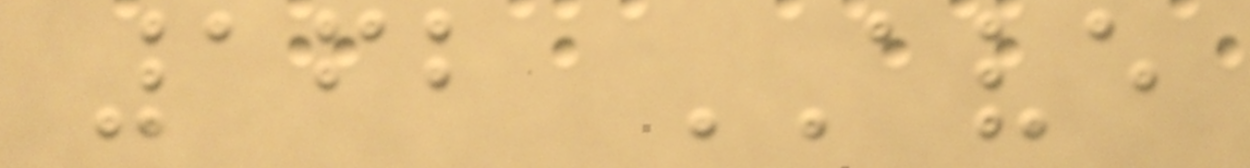162 AVE
